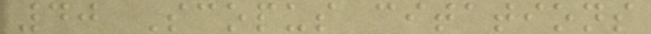40 Scopus citations
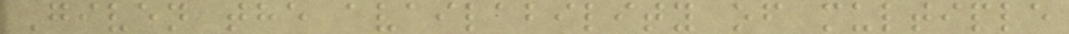Given the availability of multiple
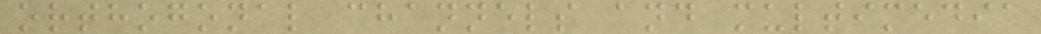orthogonal channels and multimedia
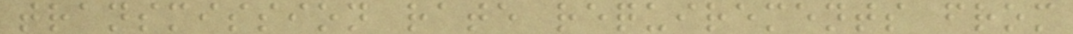transmission rate requirements from
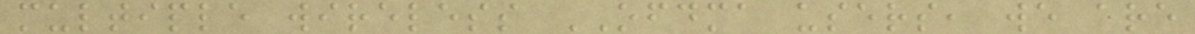multiple wireless OFDMA users, we are
